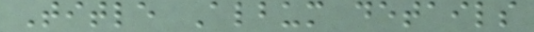Title Album details
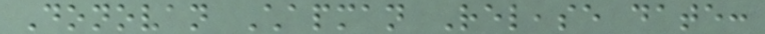Donovan Chapman Release date:
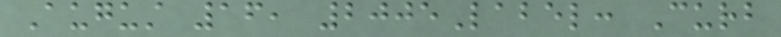August 16, 2005Label: Curb
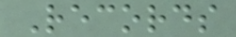Records
